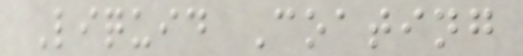Liquid Coating
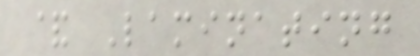& Laminating
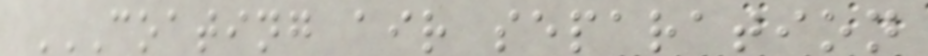COATING AIR SEPARATION
